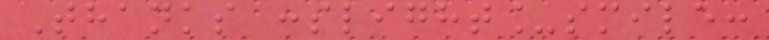Thanks :slight_smile:
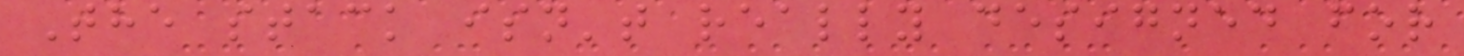The stack isn't really designed for
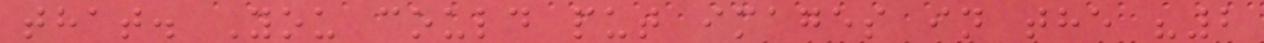that. You could put images in the "2
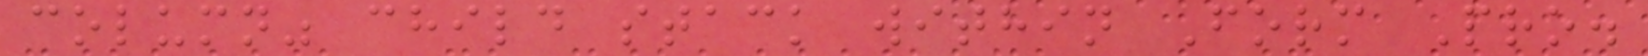column" child stack within Form Pro.
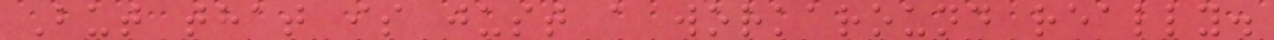But that is just a workaround really.
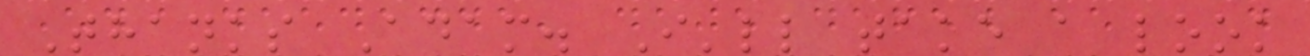Thanks Adam. I'll take a look
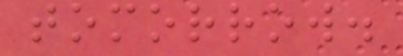tomorrow.
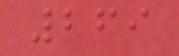269
